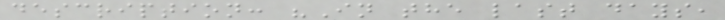description: "In the last days,
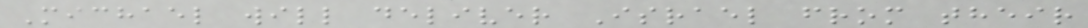Michael will deliver Israel from their
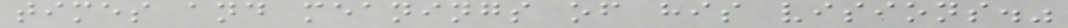times and meanings of his visions."
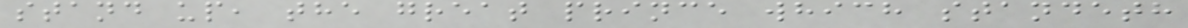stand up, the great prince which standeth
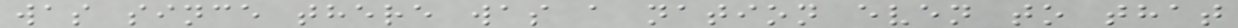was since there was a nation even to that
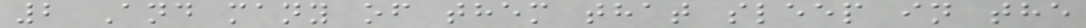2 And many of them that sleep in the
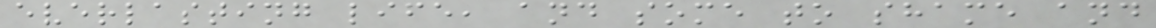everlasting life, and some to shame and
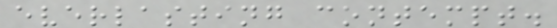everlasting contempt.
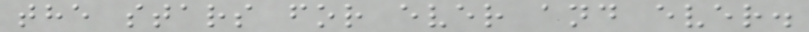the stars for ever and ever.
